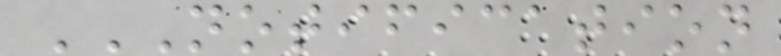NOTIFICATION
